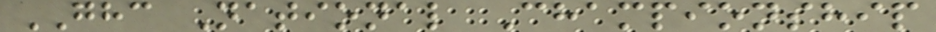GHC National Championship
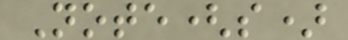Note(s)
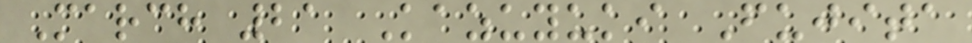March 21 Kazuyuki Fujita
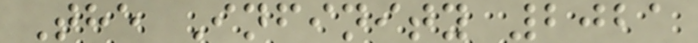The Infinity 2021
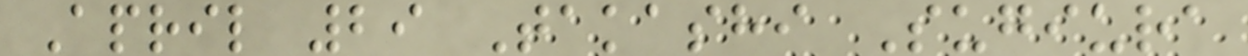April 29 Takashi Sugiura
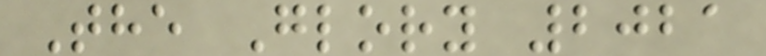The Glory 2021
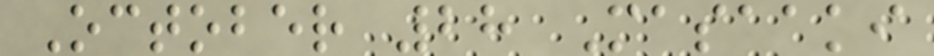October 28 Masaaki
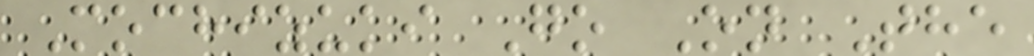Mochizuki Go On The
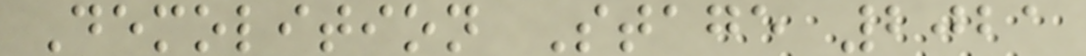Demolition Stage 2021
